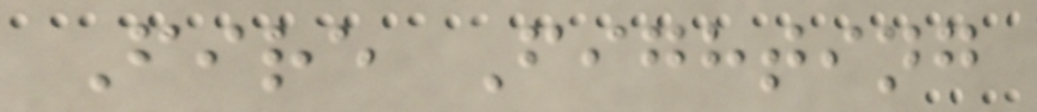Fire Fighting
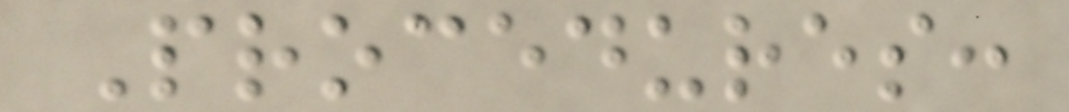Procedures:
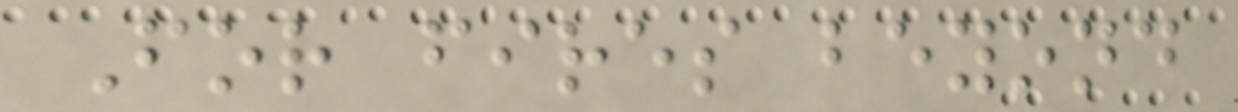For fires beyond
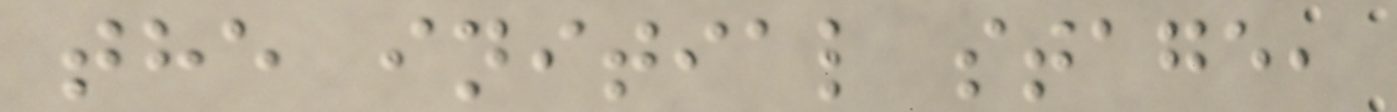the initial stage,
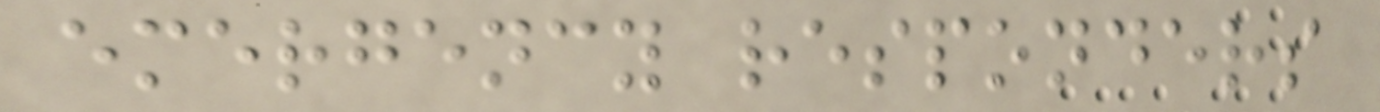emergency responders
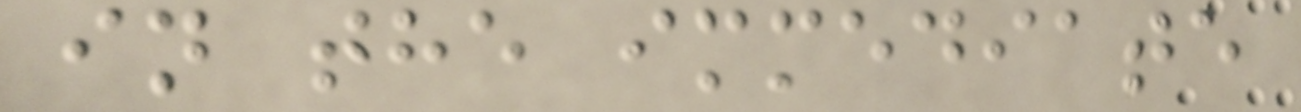in the immediate
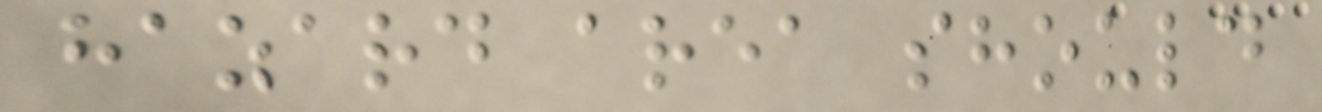hazard area should
